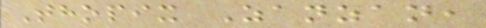Thopix Zanzan,
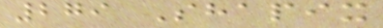279 Shapix
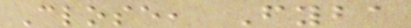Close, Fyba
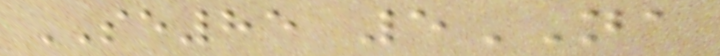SE85 5NA
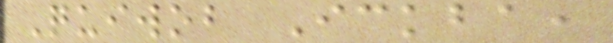Quiwob Ickba,
